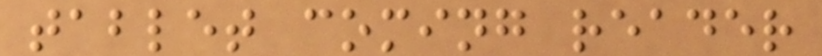tablet coming reader
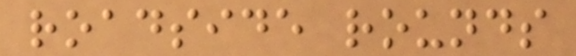roadside rounds
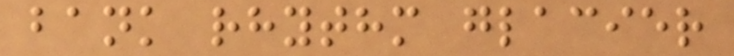bank rhythm glacier
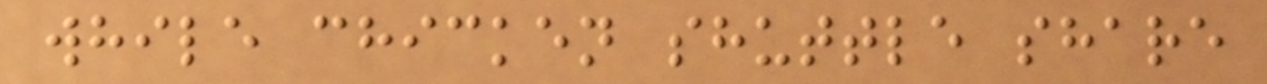while chicken shuttle share
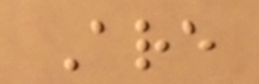Are
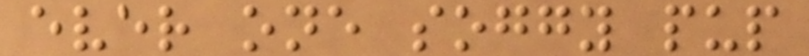ever one soggy pup
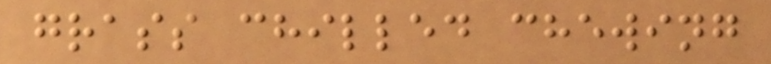grass chilled chewing
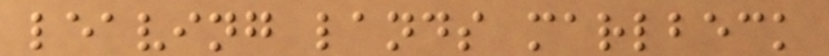leaving lands marlbeck
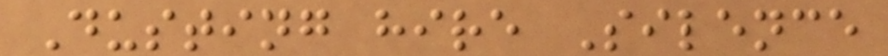Dusting hire Silence
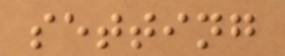setting
